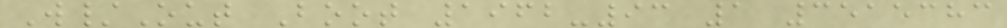W/Out Boot 1962-93 1 3515383
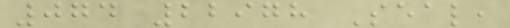074 22978 Seal,
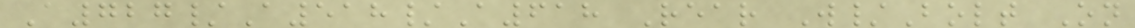A727/A518/A618 Rear W/Bolt On
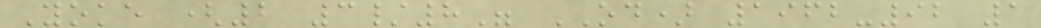Yoke (2 3/8" OD) 1962-92 1
